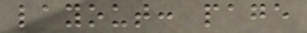layout: page
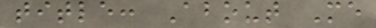title: About Me
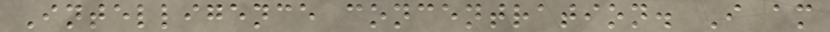Intelligence concentration. I am
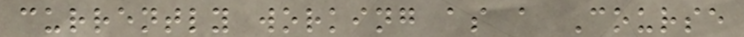currently working as a Course
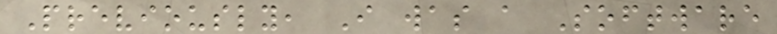Previously, I was a Software
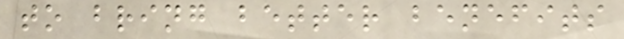to bring better benefits
